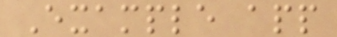Example app
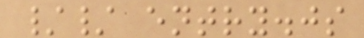// entry.js
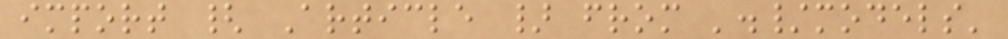import { Article } from './models'
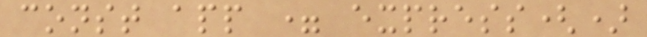const app = express()
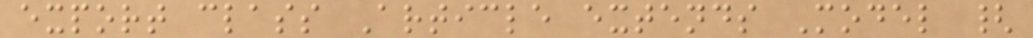export class Article extends Model {
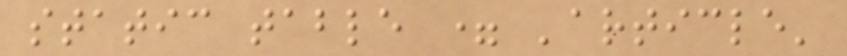static table = 'article'
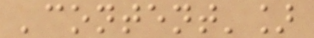'content']
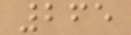265
